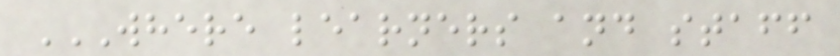WHERE LEARNERS AND STAFF
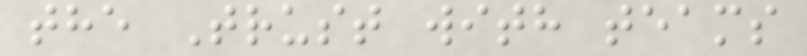the Trust with teams
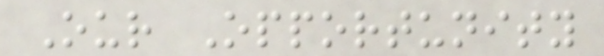Our Opportunity
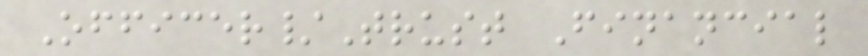Officer/Trust Financial
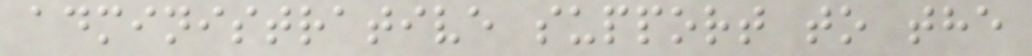administrative support to the
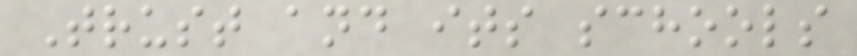Trust and its schools
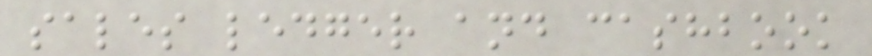sales ledger and cashbook
